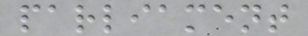parliament
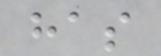has
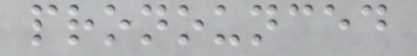pronounced
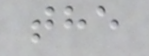the
